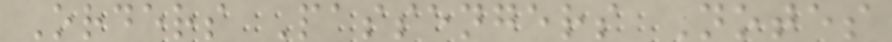Orders Passengers Notes
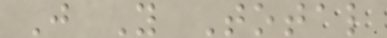J Y Total
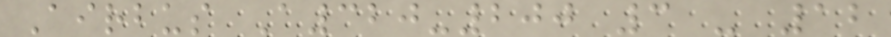Airbus A320-200 3 - 12
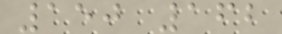150 162
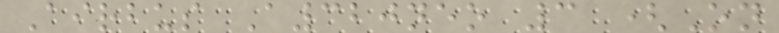Airbus A320neo 3 (On
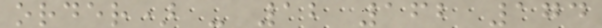order) - 12 162 174
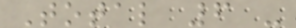Total 6 -
